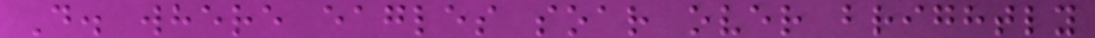D. where eagles soar over brightly
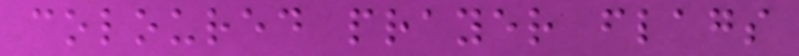coloured prayer flags
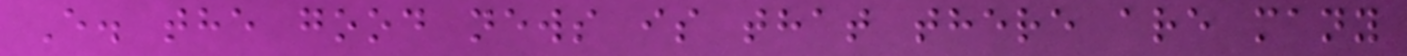E. the good news is that there are many
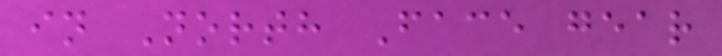in North Face gear
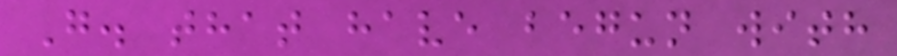G. that have begun with
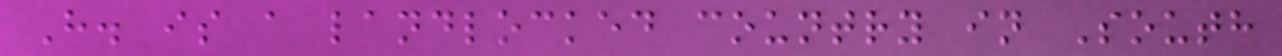H. is a landlocked country in South
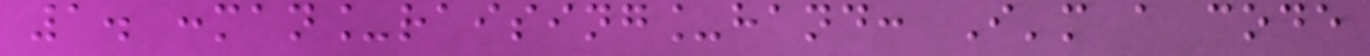1. :man_raising_hand: I'm a code
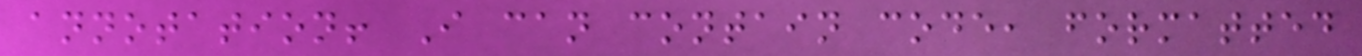annotation! I can contain code, formatted
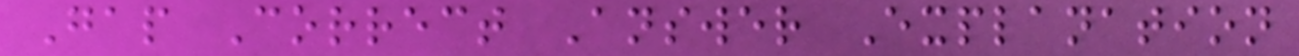Gap Correct Answer Explanation
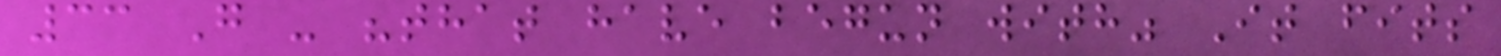33 G - "that have begun with" It fits
